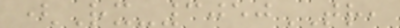(Rx-3050TR,
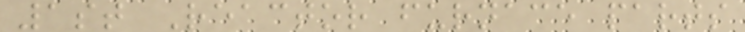1st Reactor furnace parts
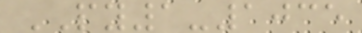PY1-1035
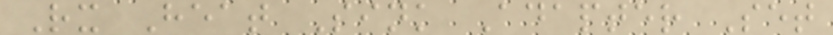Rx Heat Sink Adapter Set
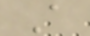A
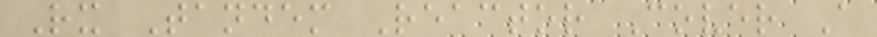Rx Tandem Reactor Cover A
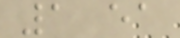1 ea
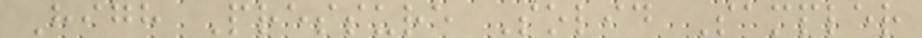High Pressure Solid Sampler
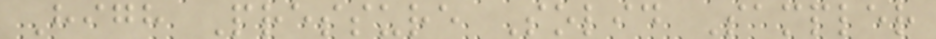High Pressure Solid Sampler
